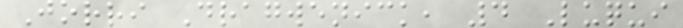Jorri Dragwenick, 4 Luqui
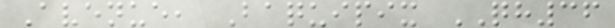Avenue, Baquipix QH36
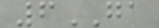6GA
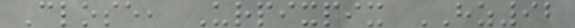Close, Urpixpix HZ92
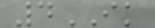4IK
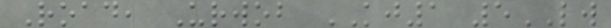Road, Urwob KJ1 5LW
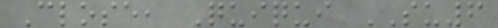Close, Quiqui SU6
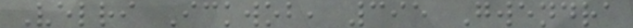Velri Ickwob, 395 Gwendra
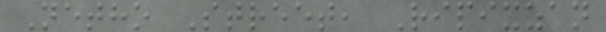Netho Street, Ripixzan
